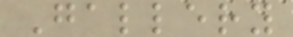Gallery
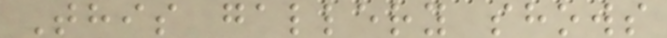This gallery shows
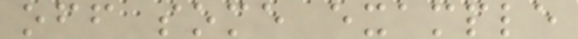off some example
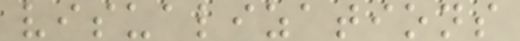visualizations
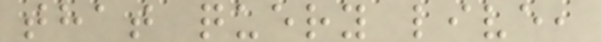that query live,
